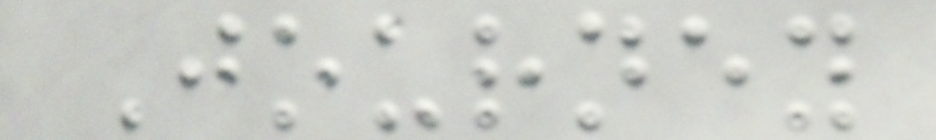Journey
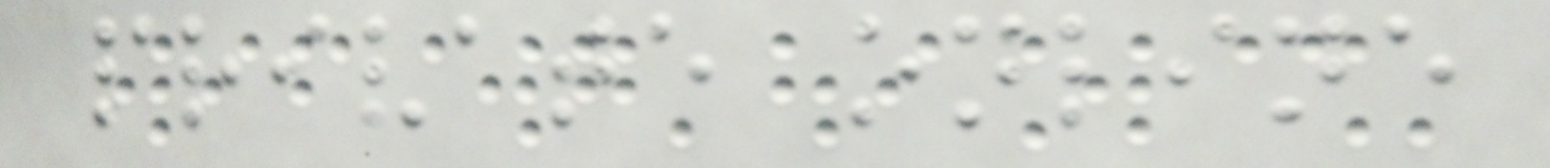private online
